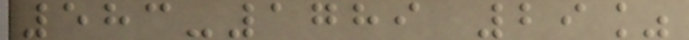583-1789 29%
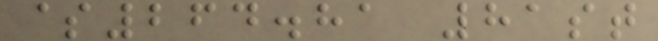$264.81 81st
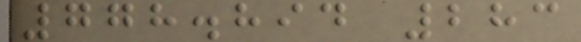778.894 283
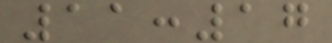11:17
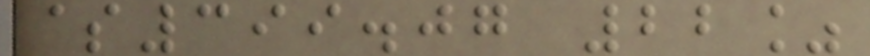$399.07 22%
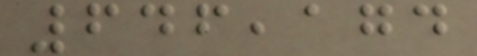646,174
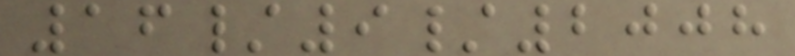16/9/2008
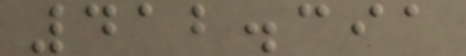412.391
